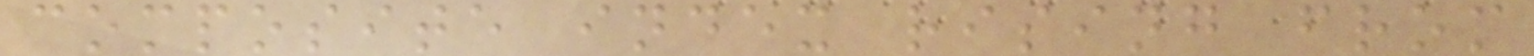composite index rising from
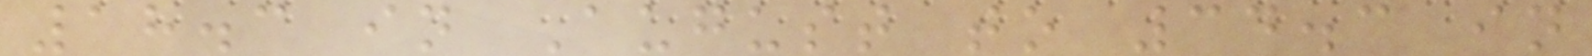18.3 in August to 34.3 in
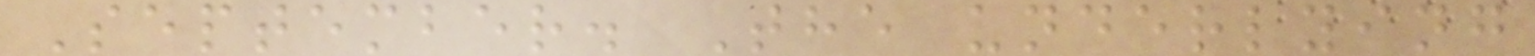September. The underlying
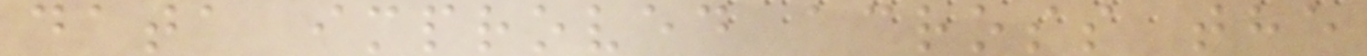data improved across the
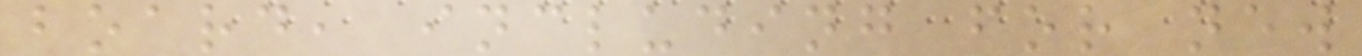board, including for new
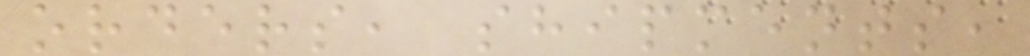orders, shipments,
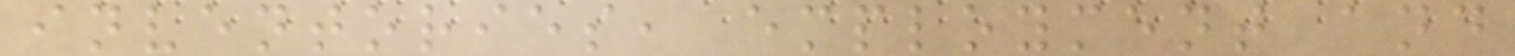inventories, employment and
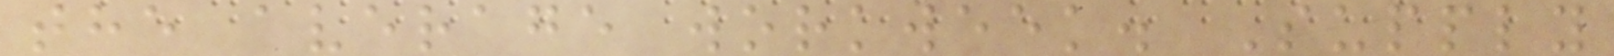the average workweek. Supply
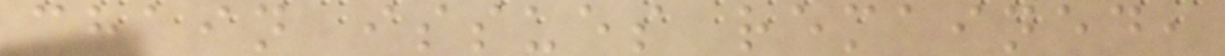chain issues remained,
